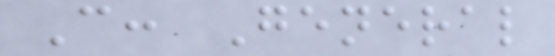C: General
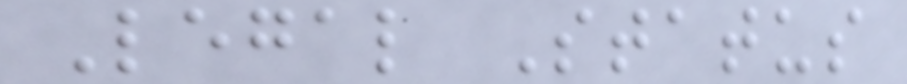Legal Status
